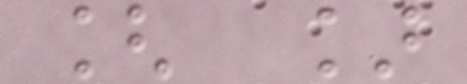[ ]
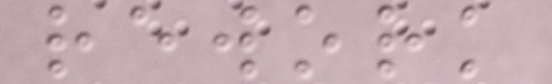rework
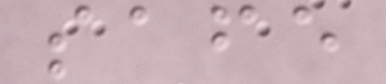safe
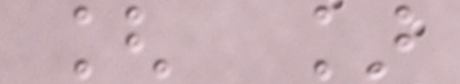[ ]
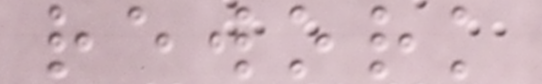rework
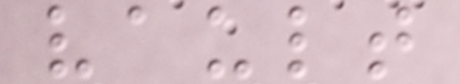vault
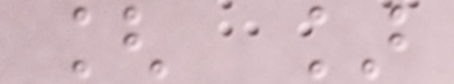[ ]
